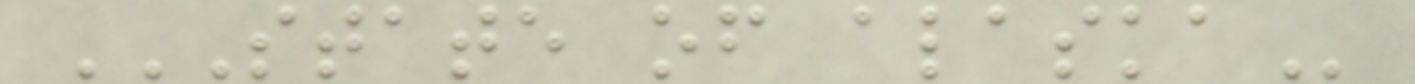STATE OF ALASKA
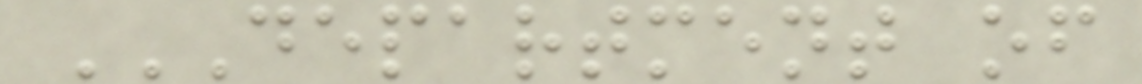DEPARTMENT OF
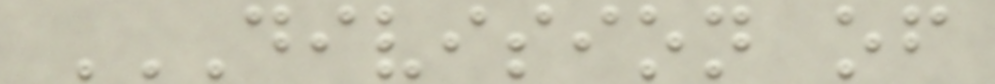DIVISION OF
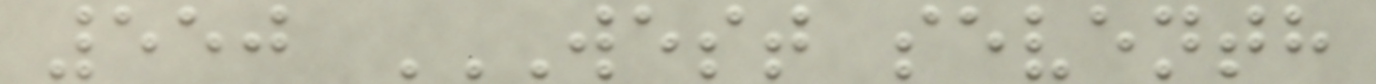550 WEST SEVENTH
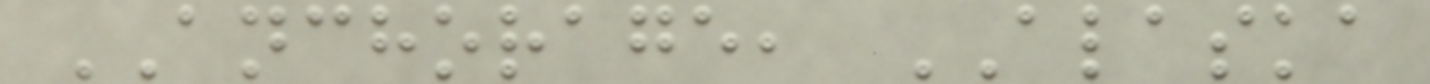ANCHORAGE, ALASKA
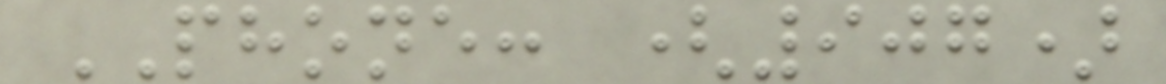PHONE: (907)
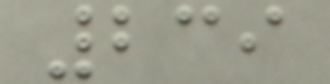239
